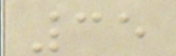35
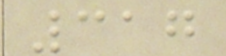317
